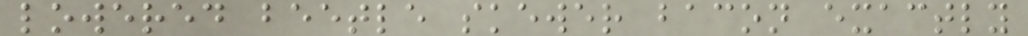lowered beetle skewer bacon exactly
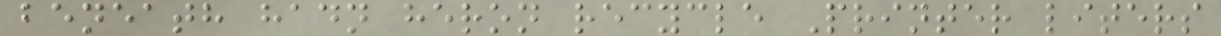beneath hadn heron recycle Printer liters
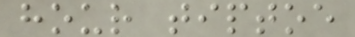hour tiptoe
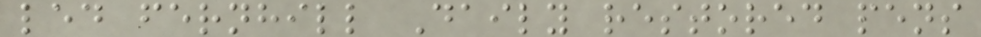led fernhill Daily restored pens
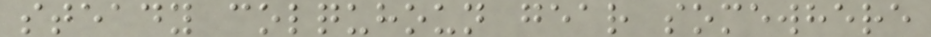steady colquhoun gear somewhere
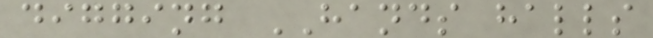digging HANDS halls
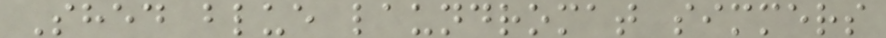Shed blue laundromat simmers
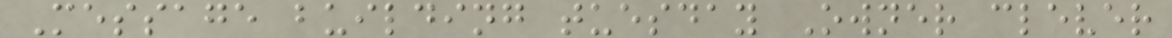Message building tuesday Owner clever
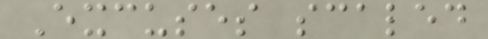Excuses scaled
